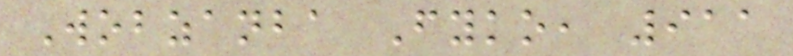Wobzanba Fyko, 911
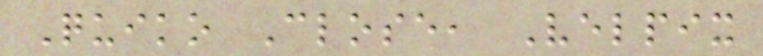Quiko Close, Velpix
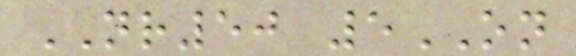NR50 5ON
